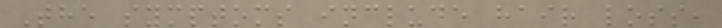The symptoms include hair loss,
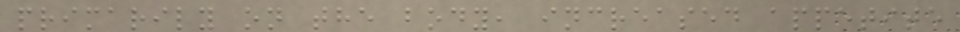primarily on the body, increased appetite
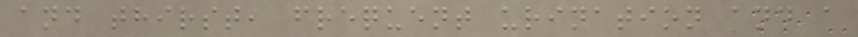and thirst, frequent urination and a
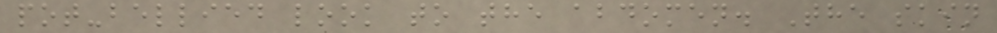pot-bellied look to the abdomen. The skin
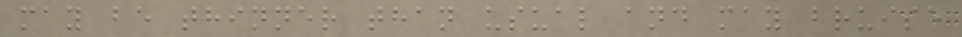may be thinner than usual and may bruise
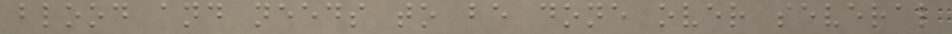blood and needs to be done over several
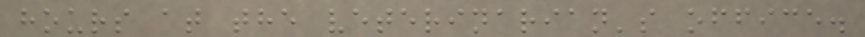hours at the veterinarian's office.
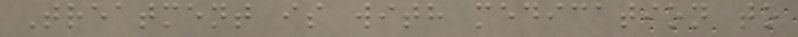Treatment is with medication to
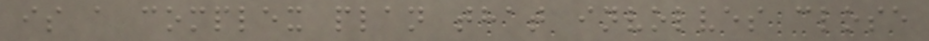is a complex plan that involves close
